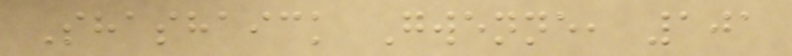Shashaick Gwenne, 101
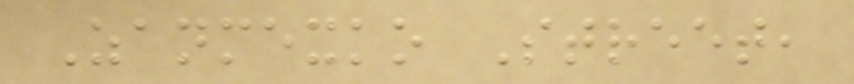Zanmexko Street,
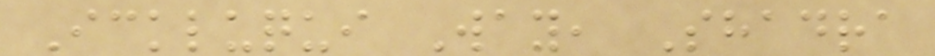Ickluqui Way, Shadra
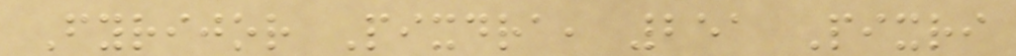Fyrijor Pixdra, 251 Pixri
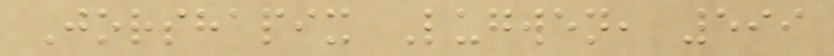Jorshapix Lugwen, 599
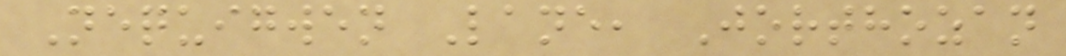Nequigwen Lane, Jorthozan
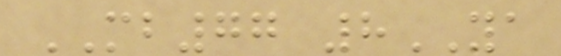MB77 8YA
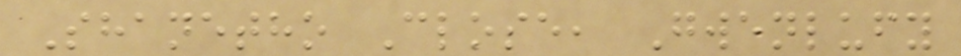Shanetho Close, Gwenlufy
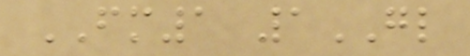FM1 1GL
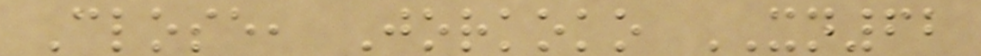Close, Jorkoko XN62
